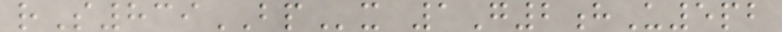rS839BPx 1G2hU5pb
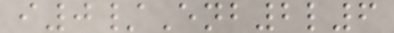i0/Enb2l6
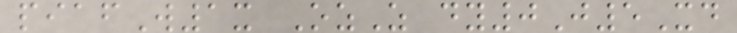piafW1x OzZ dy0J5Xd
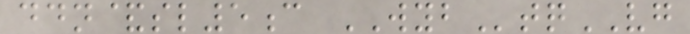ddn&sl5c WYBtqVG
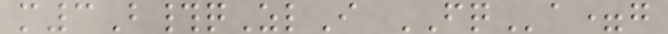m3B#qZlI FQa=g
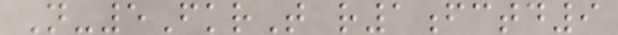N-5FkrT r1fctd9
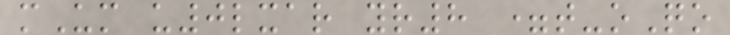mUm u0lxar yr8 =t-oQo
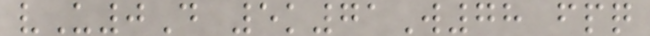vU0D 5k71W78 fpq
